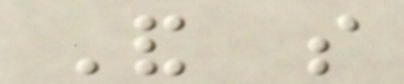And so
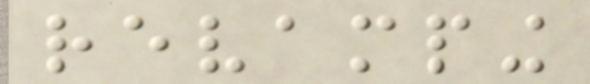revamping
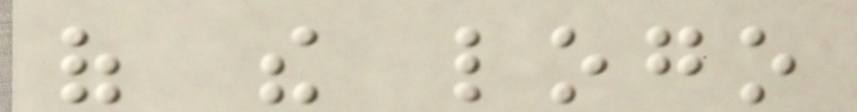of the logo
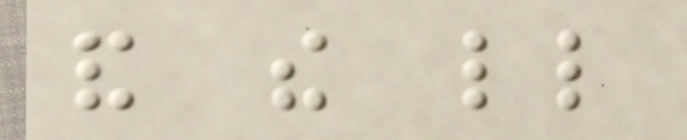and the little
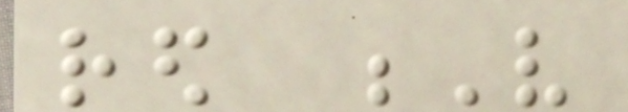red V
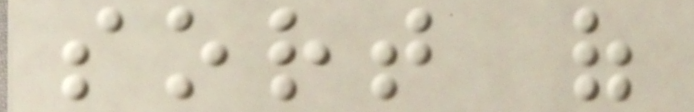sort of
